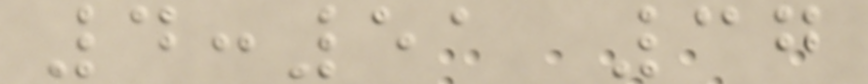4:51 37
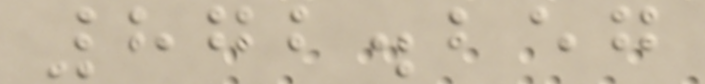872.257
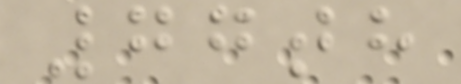77th
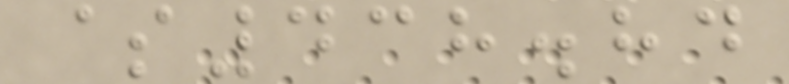$438.84
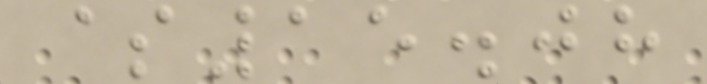$15.08
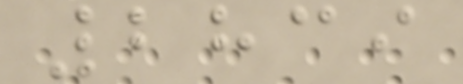2839
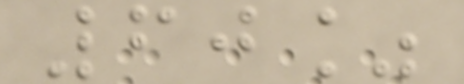60%
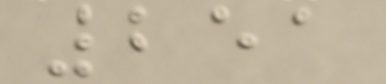251
